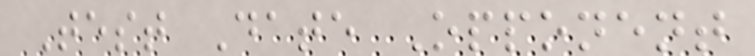Test Date Opponent
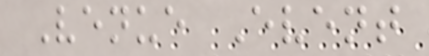Venue Event
